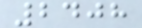2408
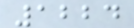1224
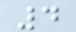4
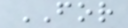FOR
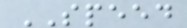SPEED
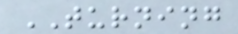TURNING
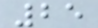25
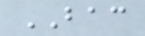BAC
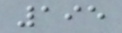195
